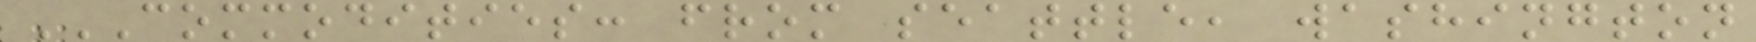COMMODITIES: FROM SEATTLE, WASHINGTON
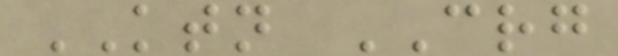KTN CRG
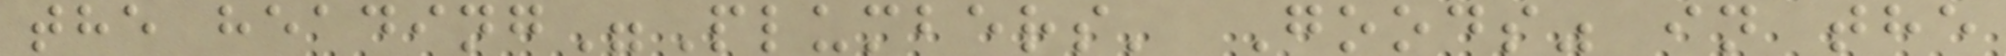the heading"Plumbers' Goods" in the
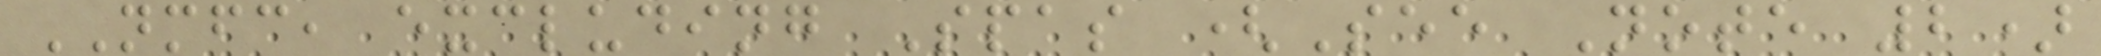NMFC, excluding Spas (See Note 2)
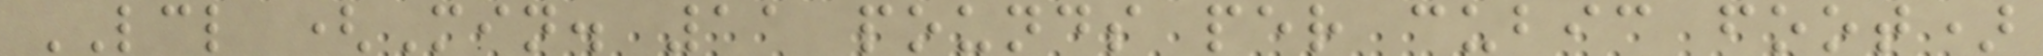LCL (Min. 11 pounds per cubic foot)
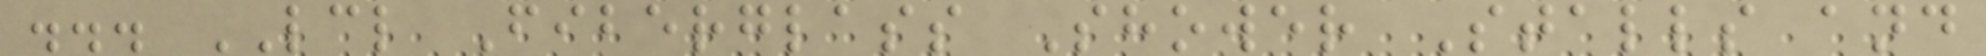... LCL Fiberglass Shower Stalls and
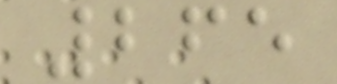265
